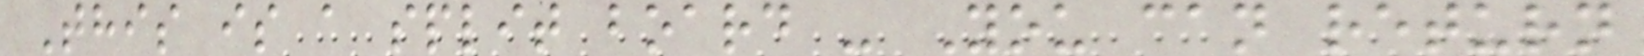This is a split board - You can return
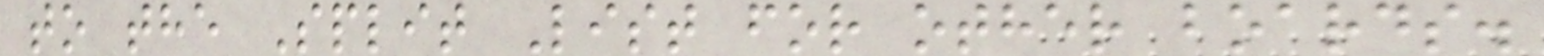to the Split List for other boards.
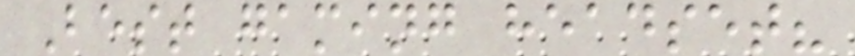Best gaming headset?
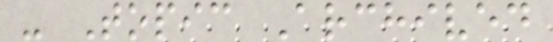- Topic Archived
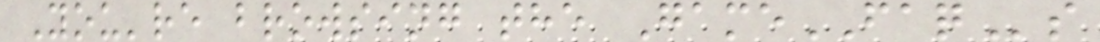You're browsing the GameFAQs
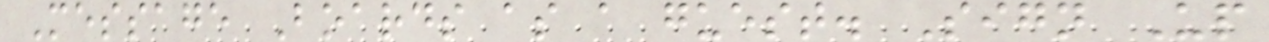Message Boards as a guest. Sign Up
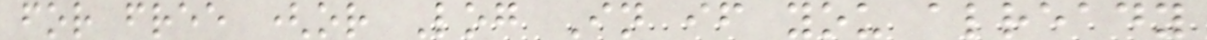for free (or Log In if you already
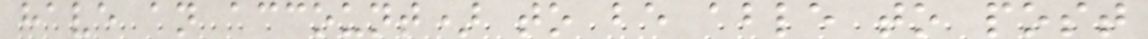have an account) to be able to post
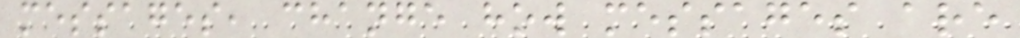messages, change how messages are
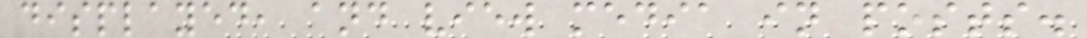displayed, and view media in posts.
